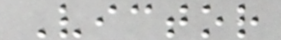Victor
